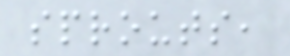sprouts,
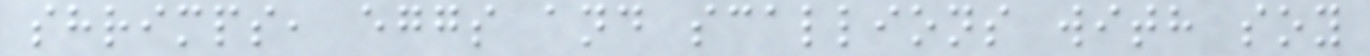shrimps, eggs and scallions with soy
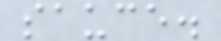sauce.
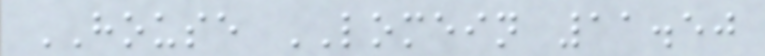HOUSE LOMEIN 11.50
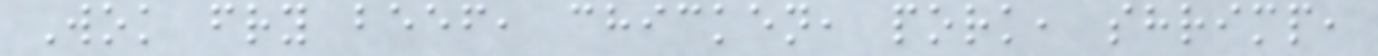Wok fry beef, chicken, pork, shrimp,
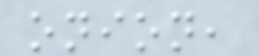onion,
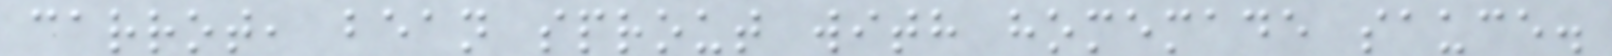carrot, bean sprout with homemade sauce.
